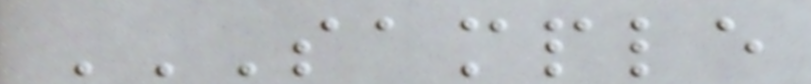SAMPLE
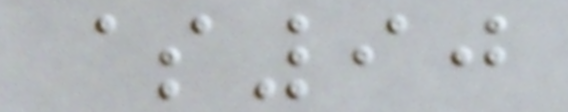$90
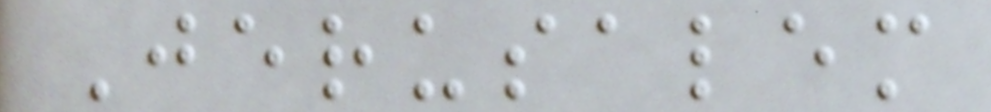Jerusalem
